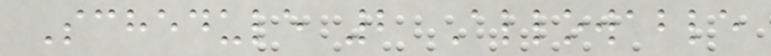Schedule 2 Allowable
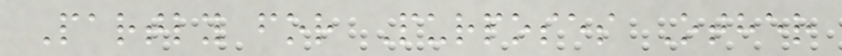Partly for Purposes Other
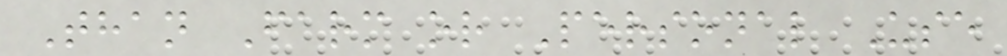Than Farm or Personal Use
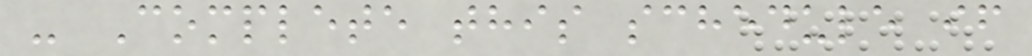- Complete this schedule if
